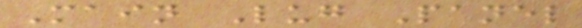Main Lug Panel
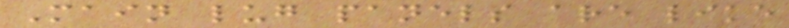Main lug panels are like
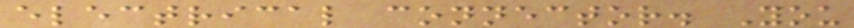electrical connector. You
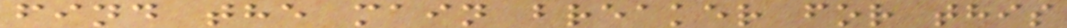find the main breaker for this
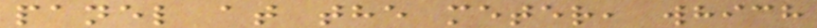panel at the meter, which
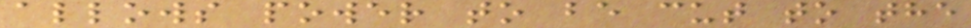allows power to be cut to the
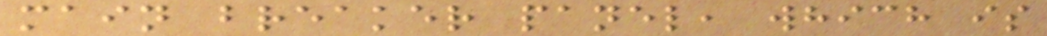main breaker panel, which is
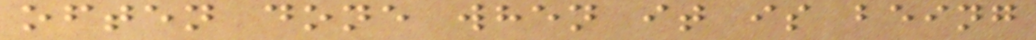often done when it is being
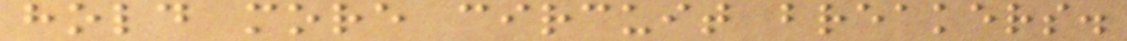hold more circuit breakers.
